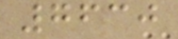7630
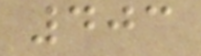403
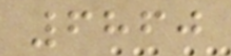6860
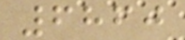6860
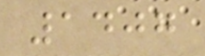1407
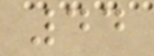44
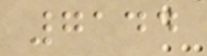7144
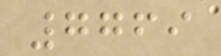7769
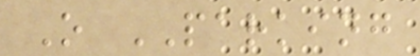O PARKING
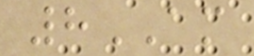8AM
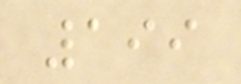199
